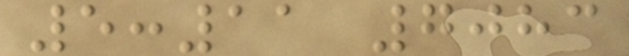5:11 7083
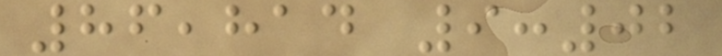86,814 9:02
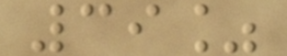39%
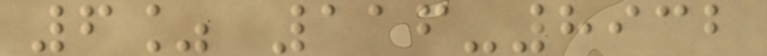6% 116-8932
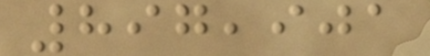897,901
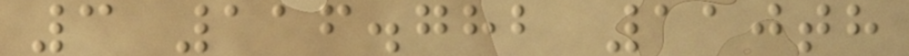3 116.782 110th
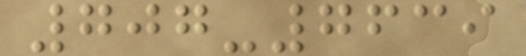707-7639
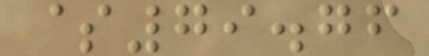$79.76
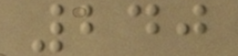240
